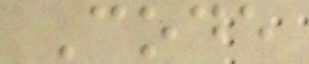Code
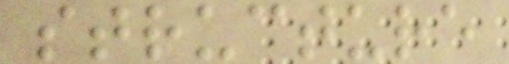structure
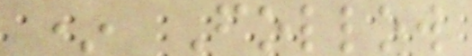* Follow
